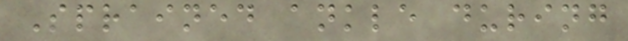Sprained ankle during
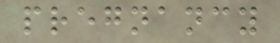pregnancy
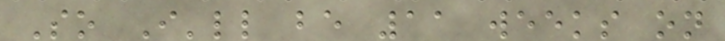So I'll be 11 weeks on
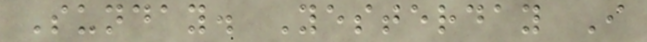Sunday. Yesterday I
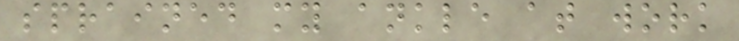sprained my ankle at work
